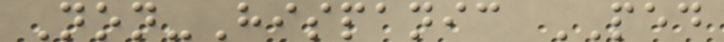Non-Hispanic PED
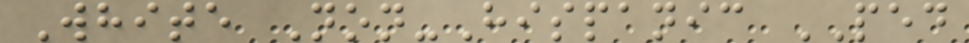White Non-Hispanic PED
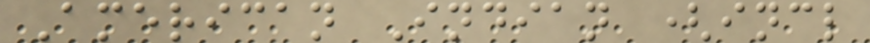American Indian (incl
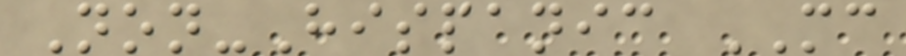Non-Hispanic MC
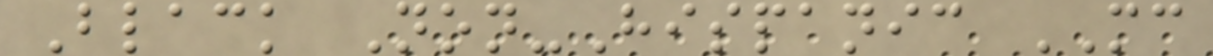Black Non-Hispanic MC
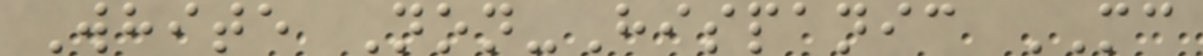White Non-Hispanic MC
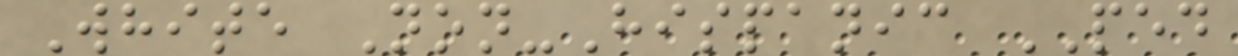White Non-Hispanic PED
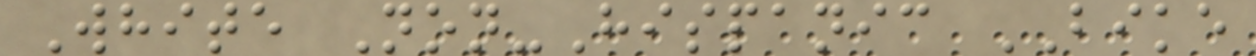White Non-Hispanic BIKE
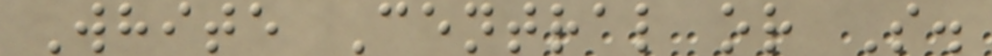White Central or S.
